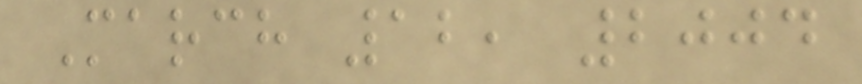March 12, 2004
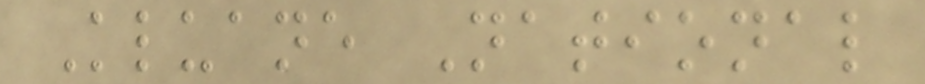Kluane National
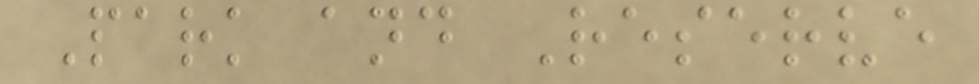Park and Reserve
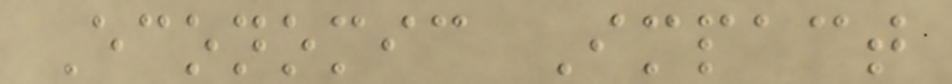Economic Impact
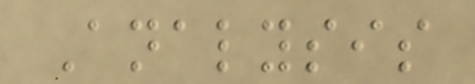Analysis
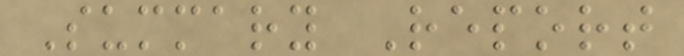Summary Report
